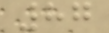87
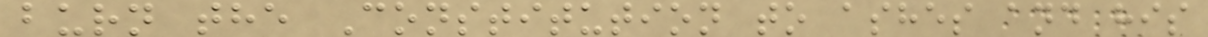burn the Constitution to ashes and his
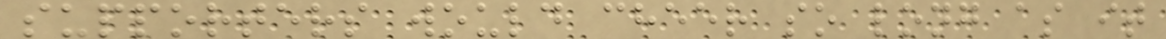supporters would cheer so long as it
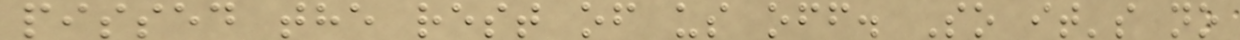pissed the rest of us off. So it's no
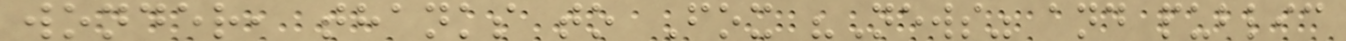wonder, thanks to Fox "News" and public
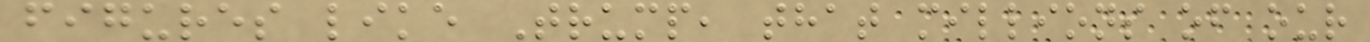figures like Trump, that millions of our
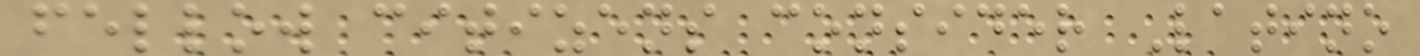fellow citizens consider Latino
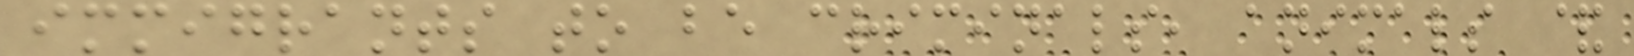immigrants to be criminals, animals &
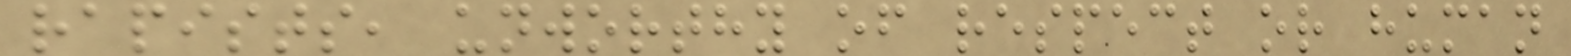rapists, unworthy of respect or human
